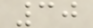30
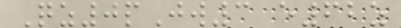Qz0pJw3 e62z
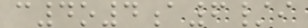c4o4a6/i
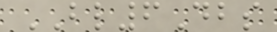BL6Dbs
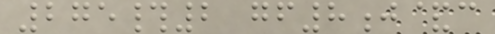275#2 gf8j&c
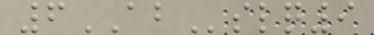6ABslq9
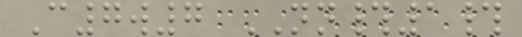C7w7 NN#1#
